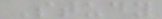Study
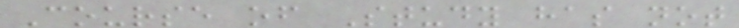Course of Study has not
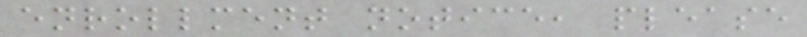enrollment notice, please
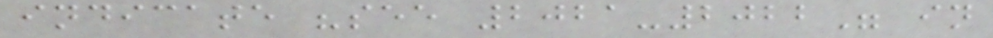indicate "see 2021-2022" in
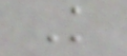K
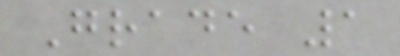Grade 1
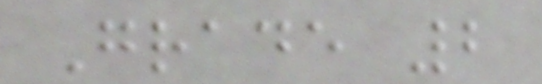Grade 2
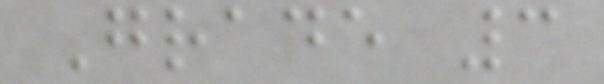Grade 3
